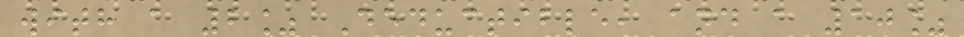with a 2% Deductible, and a 10%
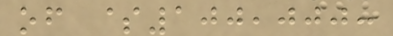of $100,000:
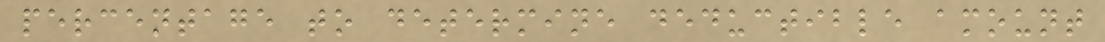percentage to determine deductible amount
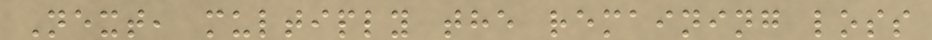Next, multiply the remaining loss
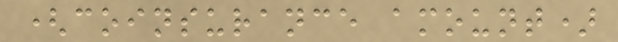(coinsurance amount)
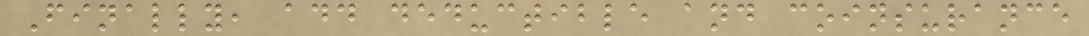Finally, add deductible and coinsurance
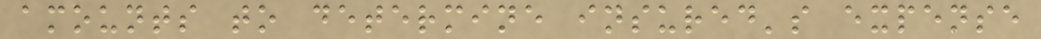amounts to determine insured's expense
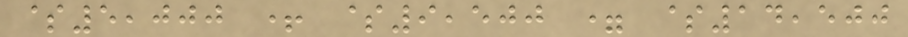$5,000 + $9,500 = $14,500
